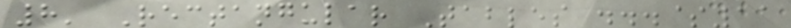8' Rectangular Tables ...$11
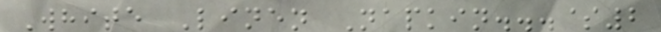White Linen Napkin...$2
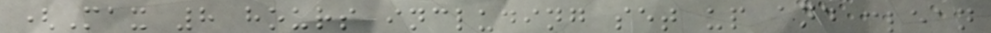(Max 8 hours including set up and clean
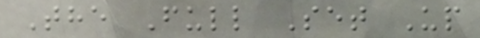The Full Set Up
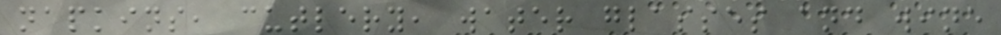napkins, cutlery, water glasses and wine
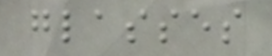glasses
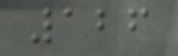126
